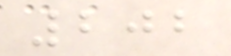202
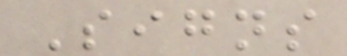Signs
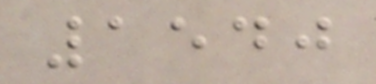1540
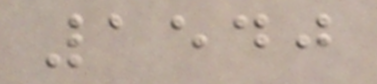1540
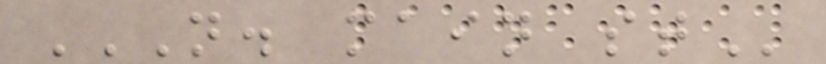N. MAIN ST
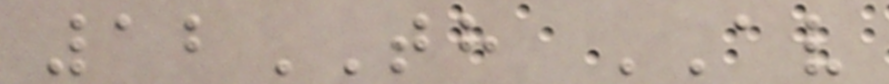12TH AV
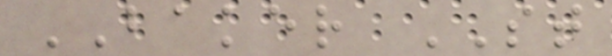BAKER ST
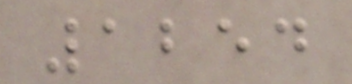1254
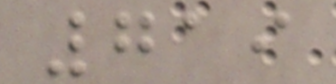719
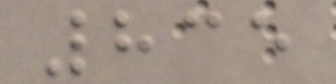835
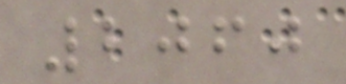2060
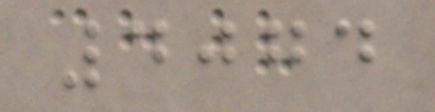4074
